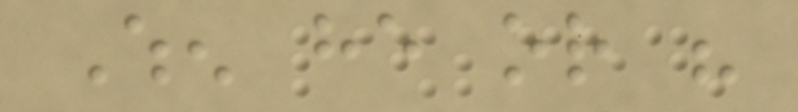When he or his
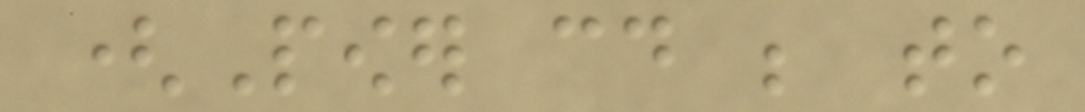(Power could be to
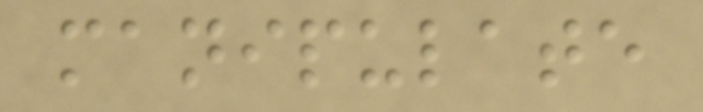manipulate
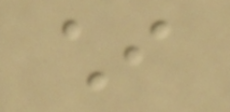chi
